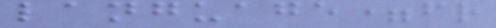language=fr
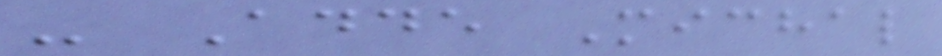- Adde Michal
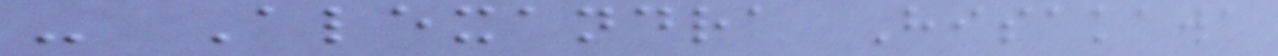- Alexandra Hisakawa
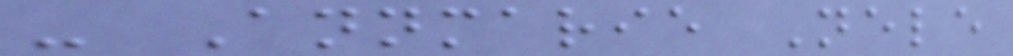- Annmarie Nele
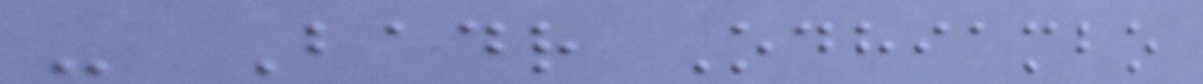- Badr Odhiambo
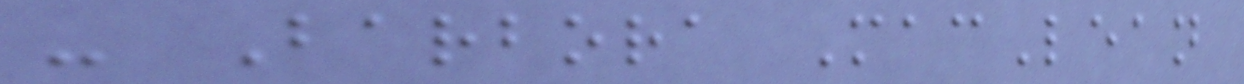- Barbora MacLean
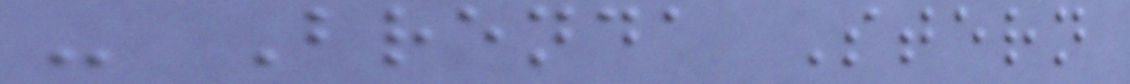- Brenda Stern
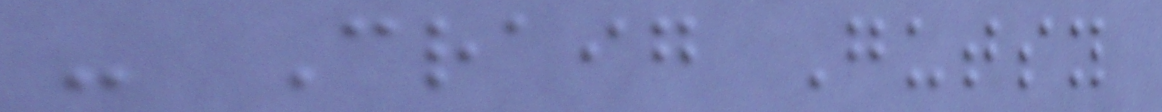- Craig Gutsy
